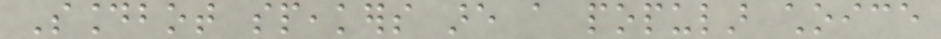Soundbot speakers are a popular choice
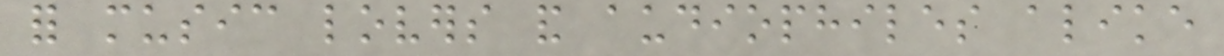for music lovers and audiophiles alike
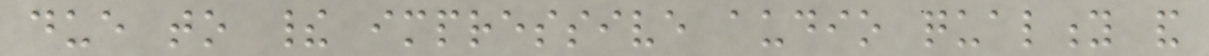due to their impressive audio quality and
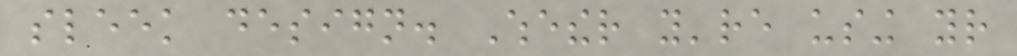sleek design. Whether you're using your
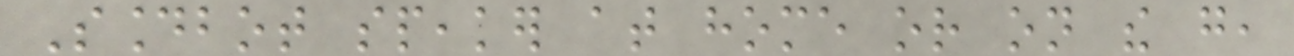Soundbot speaker at home or on the go,
